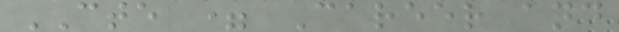CTE = Career and
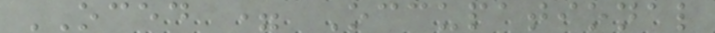OCED = Occupational
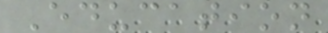Education
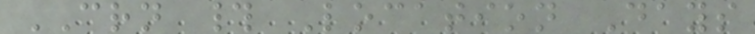CRN # Location Days
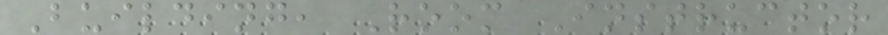Building, Room Instructor
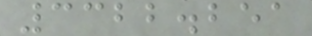3322.251
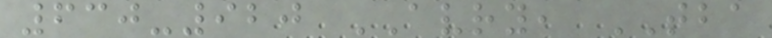630-920 AVRY, TBA
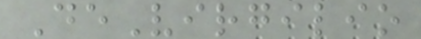DeVirgilio
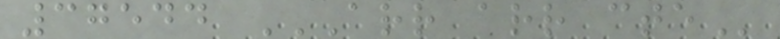37544 ARR ARR CTE
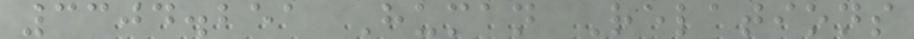3304.251 Human Relations
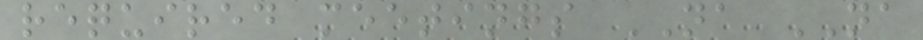required meetings NA NA
